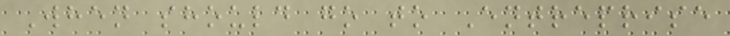When should go to Entreprise
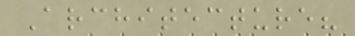Architecture?
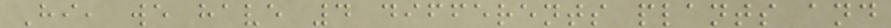Hi, we have 4 differents plants and
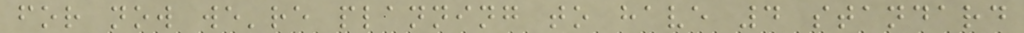for now we're planning to have 4 standard
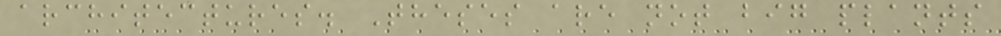architectures. Theses are not big plants
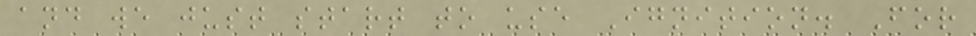and we just start to use Ignition. For
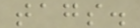tags.
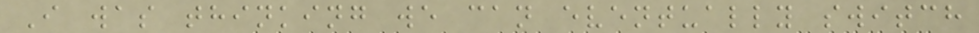I was thinking we can eventually switch
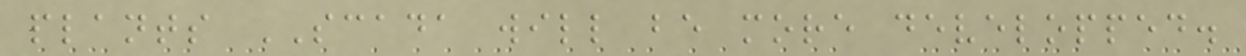plants SCADA will be more developped.
